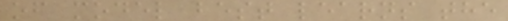of model best learns the
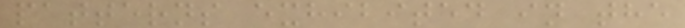patterns exhibited in the
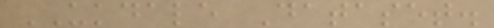UKDALE Dataset.
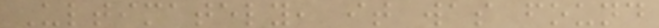Ultimately, it was found
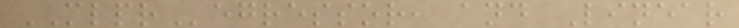MLPRegressor, and Linear
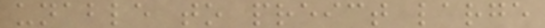unable to preict large
